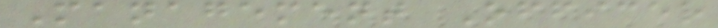Management Officer
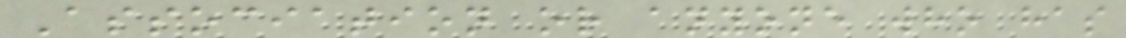Association or anyone who has
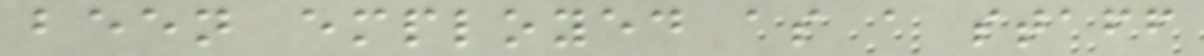been employed as a staff
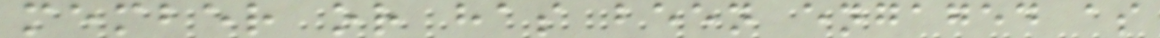member or has been engaged as
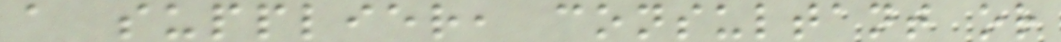a supplier, consultant or
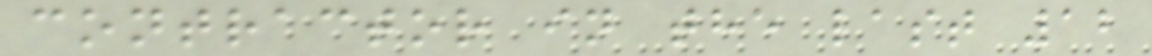contractor in the last 12
